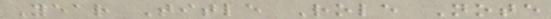Year Title Role Note
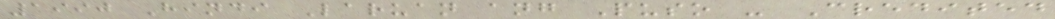1990 Hindi Laruan ang Puso - Credited
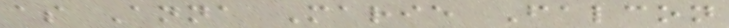as Anna Marie Falcon
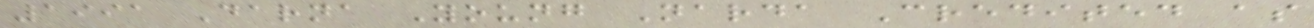1991 Darna Young Narda Credited as
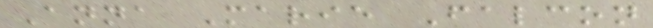Anna Marie Falcon
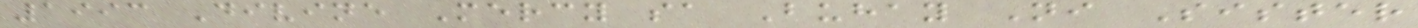1993 Divine Mercy sa Buhay Ni Sister
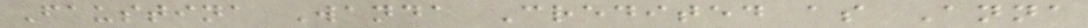Faustina Wanda Credited as Anna
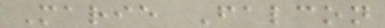Marie Falcon
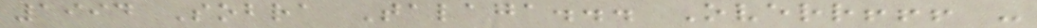1994 Sobra Talaga... Overr!!! -
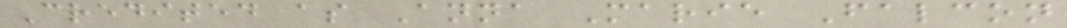Credited as Anna Marie Falcon
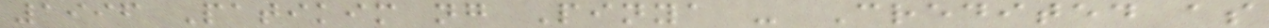1996 Patikim ng Pinya - Credited as
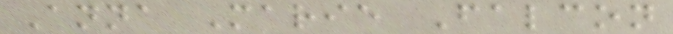Anna Marie Falcon
